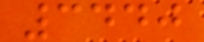3440
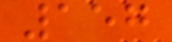157
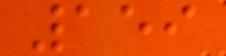159
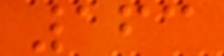163
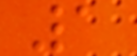1
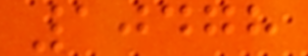10478
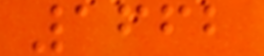1662
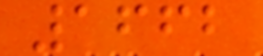1662
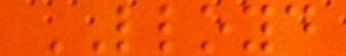LLOYD
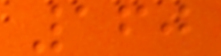160
